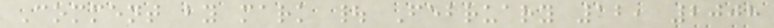Comment by mark | February 12, 2008
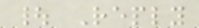| Reply
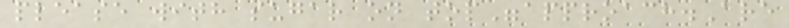please with sugar on top"approach.Are
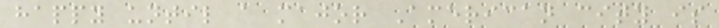happy until a major American city is
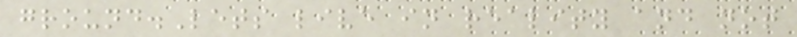ground.Lets live in reality and not
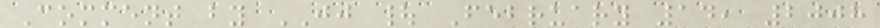Comment by JJ | February 14, 2008
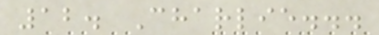12. Charlie...
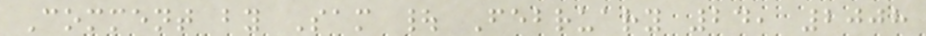Comment by Sam | February 24, 2008
